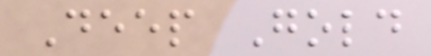Deep Gold
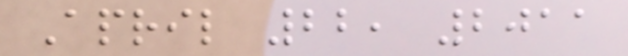April 22, 2011
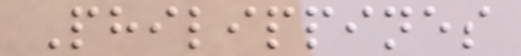Philippines
